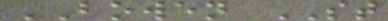BOWEN ST
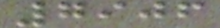7906
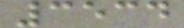3534
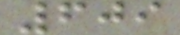609
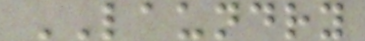LAUNDRY
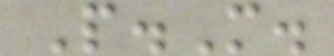P.M.
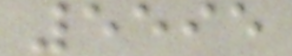5595
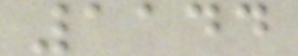1144
